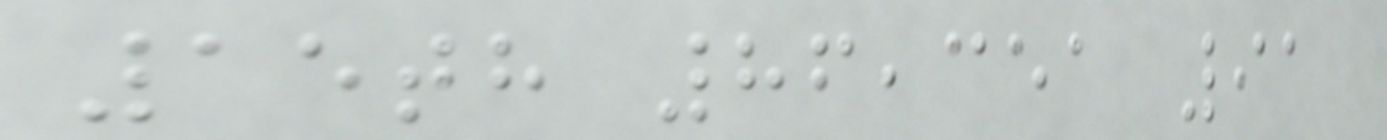15th 86,351 91
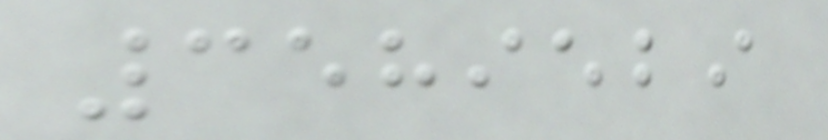3589529
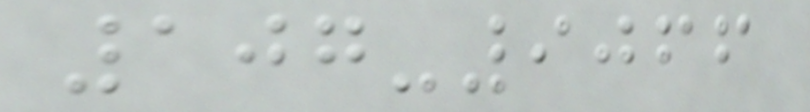107-9066
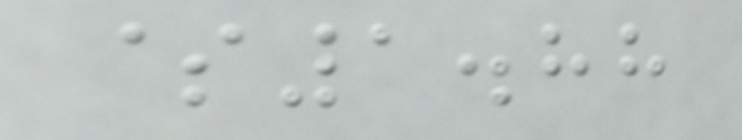$1.88
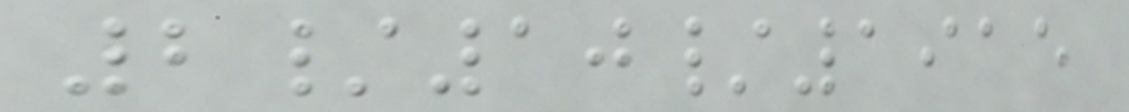2/10/1915
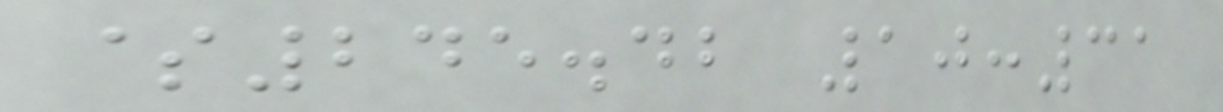$245.42 10:31
